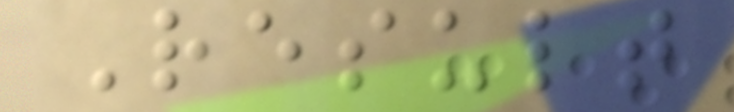Result
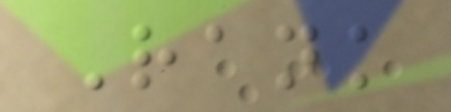Rank
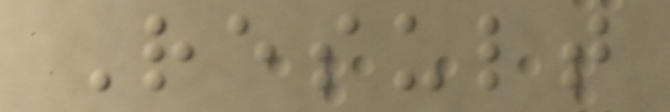Result
